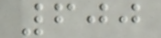600
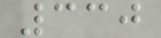330
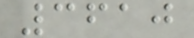3610
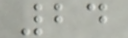24
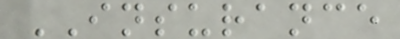INSURANCE
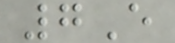7E
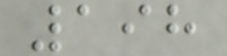198
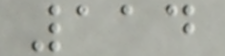114
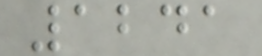1241
